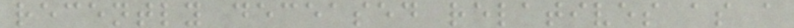recently deceased relatives as a
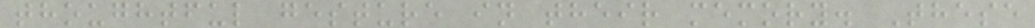thoughtful gesture in their memory. These
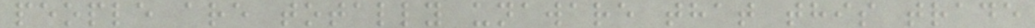people are totally unaware that this trade
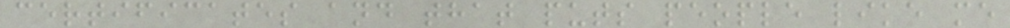certificates and that puts people like me
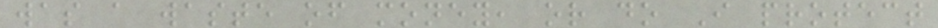was a waste of money, or do I protect
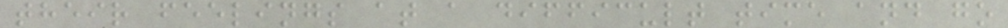their feelings at a difficult time and go
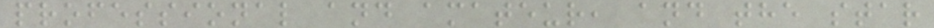professional and amateur, and the star
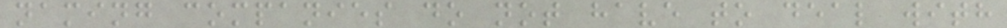naming companies do not have to deal with
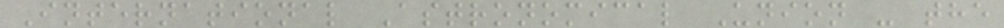International Astronomical Union - the
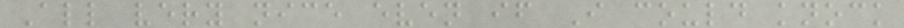All very nice even if I could knock
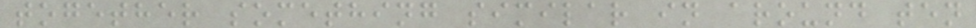together something similar in around ten
